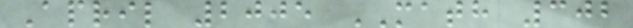April 2005 MATH 302
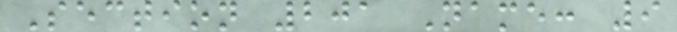Section 201 Name: 9
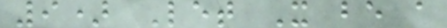9) Let X be a
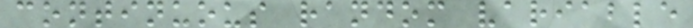continuous random variable
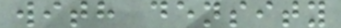with density
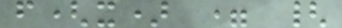f(x) = {
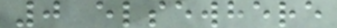0 elsewhere
